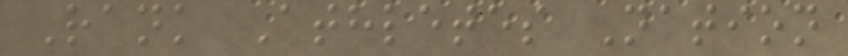Rank Athletes Nation
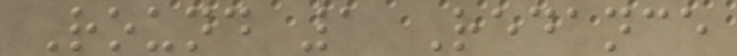Round 1 Redance
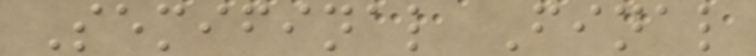Semifinal Final
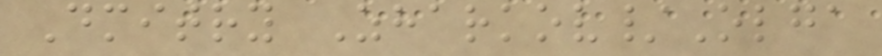Dmitry Zharkov/Olga
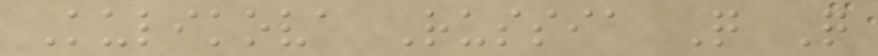Kulikova Russia Q Q
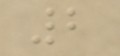2
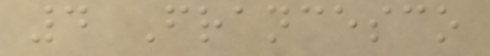4 Francesco
